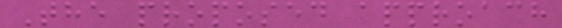The proposed approach
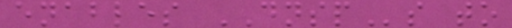enables DNSPs to
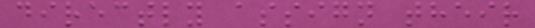directly assign their
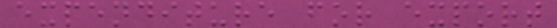expenditure for export
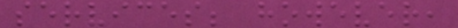services; however,
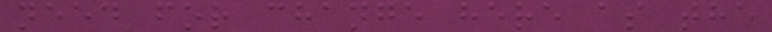need for change here as the
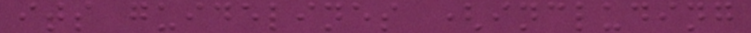its guidelines (including
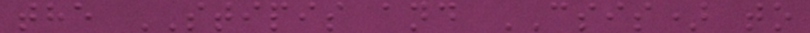the STIPIS and CSIS) to
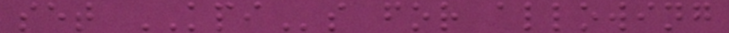set KPIs for allowing
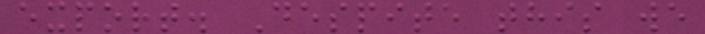export. Despite this we
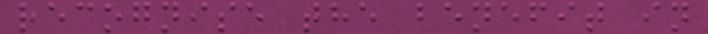recognise the benefit in
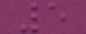5
